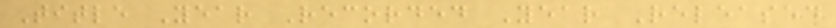Title Year Recorded Year Released
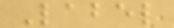Label
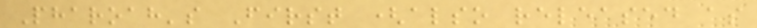Pharoah's First (also released as
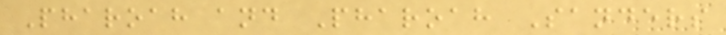Pharoah and Pharoah Sanders
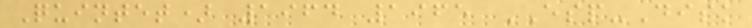Quintet) 1964 1965 ESP-Disk
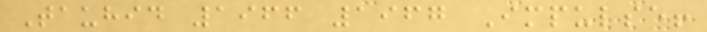Tauhid 1966 1967 Impulse!
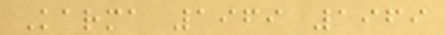Karma 1969 1969
